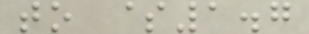to $1.7
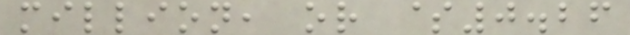million, or $0.26
